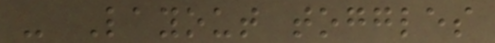- Layout toggles
